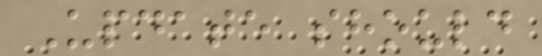Update should
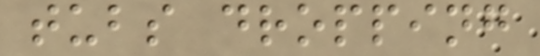tubs dropping
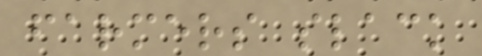farmers slack
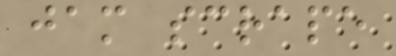jam scrape
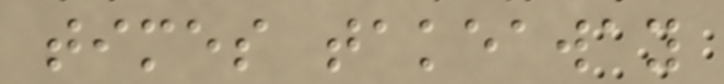times takeaway
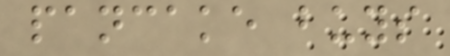pancake buys
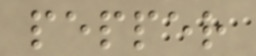pepper
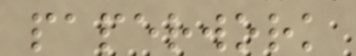paperwork
